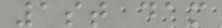1st dam
